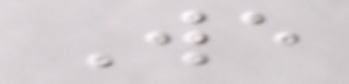We
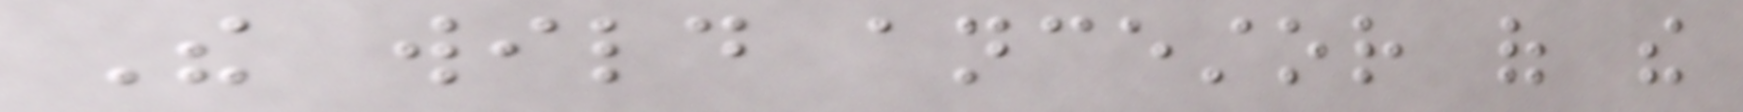The wild ancestor of the
